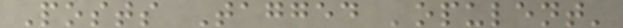Posts Tagged 'opulent'
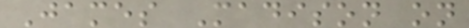James Madison on
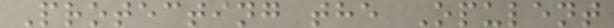Protecting the Opulent
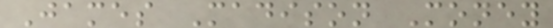James Madison Money
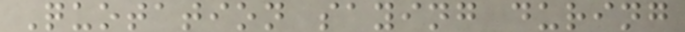Quotation saying during
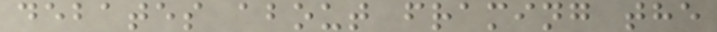debates about framing the
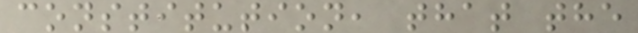constitution, that the
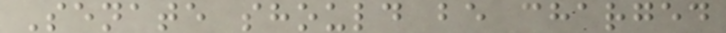Senate should be charged
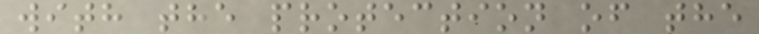with the protection of the
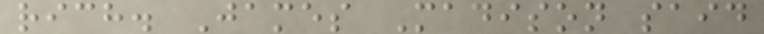rich. James Madison said
